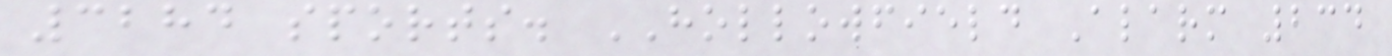3284 sports. HOLLOWFIELD Alarm 234
